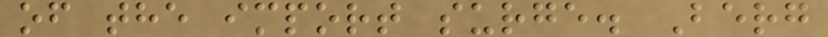of the import surge. Berg
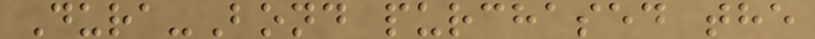Dura-Bond purchased the
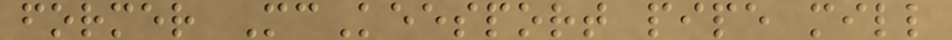former McKeesport pipe mill
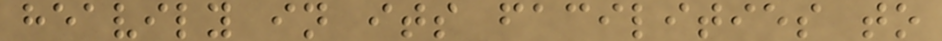heavily in its facilities to
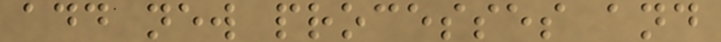add new processes and
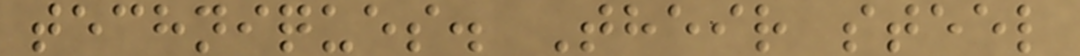techniques. Their steel
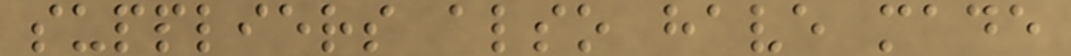suppliers also have made
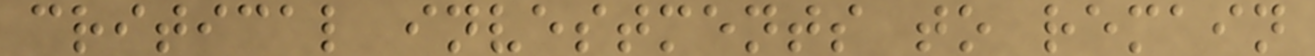critical investments to remain
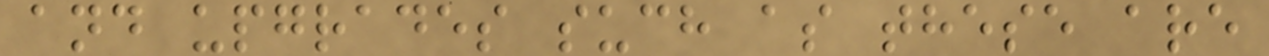and upgrades such as these are
